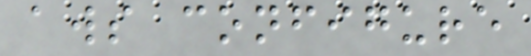aws configure
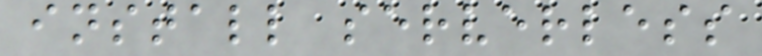install serverless
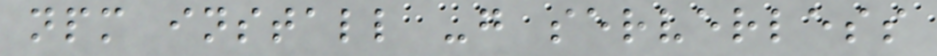npm install -g serverless
